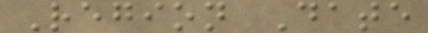Region Date
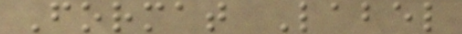Format Label
